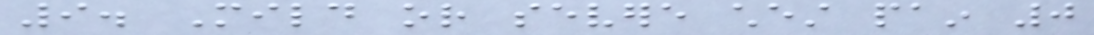9. Mild or severe chest pain 0
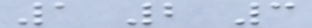1 2 3
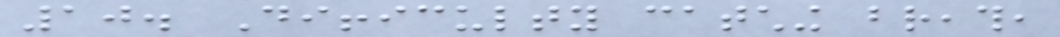10. Difficulty catching breath,
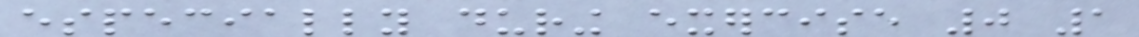especially during exercise 0 1
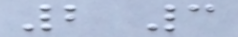2 3
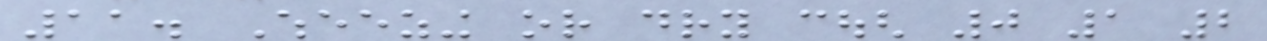11. Wheezing or dry cough 0 1 2
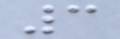3
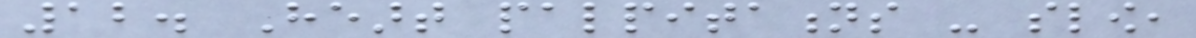12. Heart palpitations - slow,
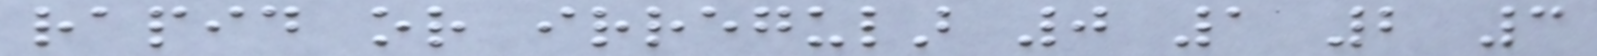rapid or irregular 0 1 2 3
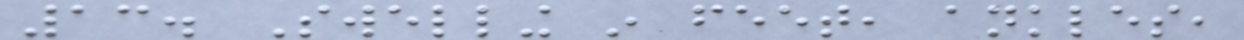13. Swelling in feet, ankles,
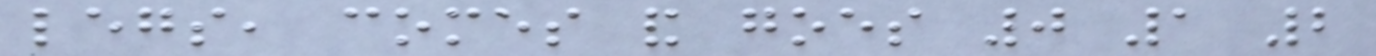legs, comes and goes 0 1 2
